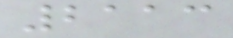2113
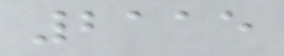2115
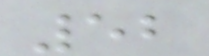52
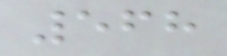568
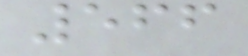566
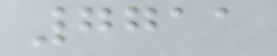7711
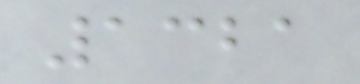1321
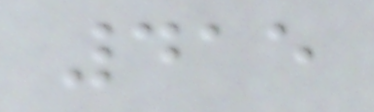415
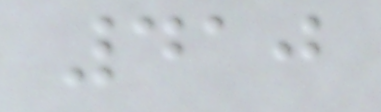410
